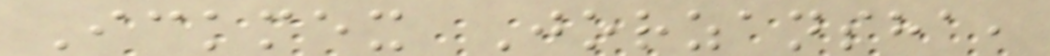Ickmex Jorzansha,
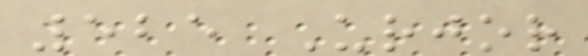525 Urjor
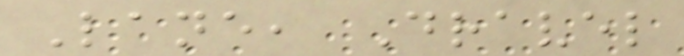Lane, Dravel
